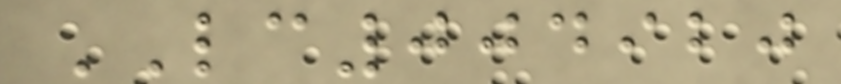LC004920
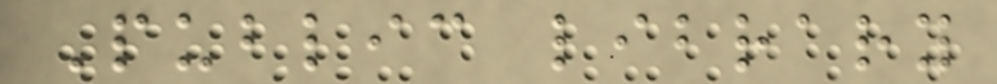Public library
